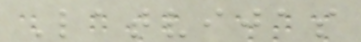Latvijas
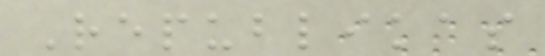Republikas
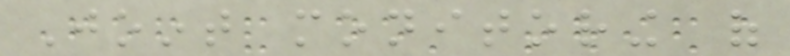Joint monitoring of
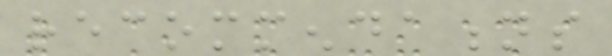recommendations
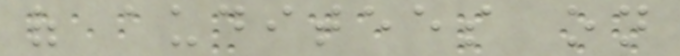of auditees on
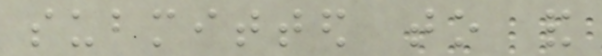submitted to and
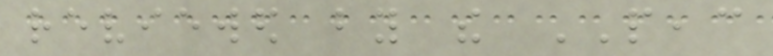reviewed by the PEAC
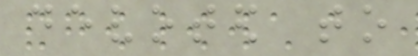devoted to
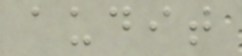audit
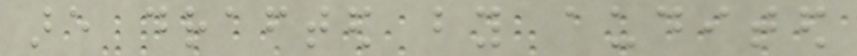are drafted by audited
